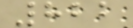822
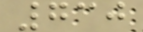730
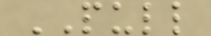PULL
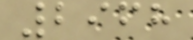2968
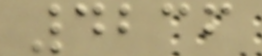4236
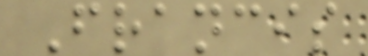Francis
